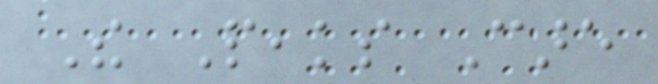The Peaks Care
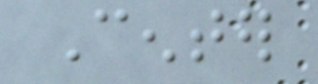Center
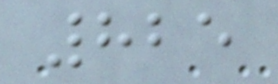825
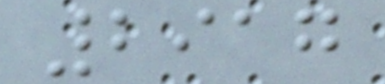2917
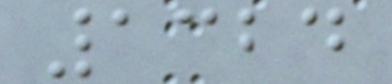1324
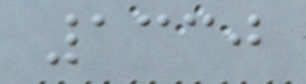1330
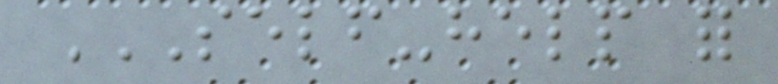SELF-HELP FOR
